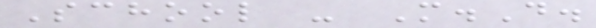School - M.D.
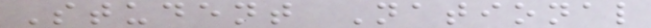Student National
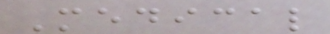Medical
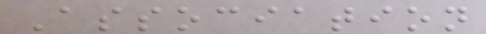Association
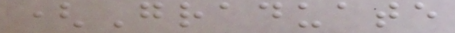(Graduate
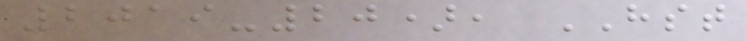2019-20), HST
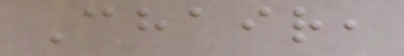Chair,
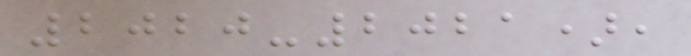2020-2021),
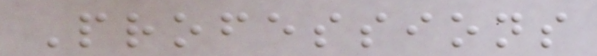Professions
